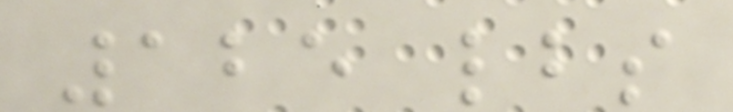125 lbs
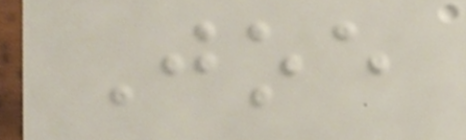Joe
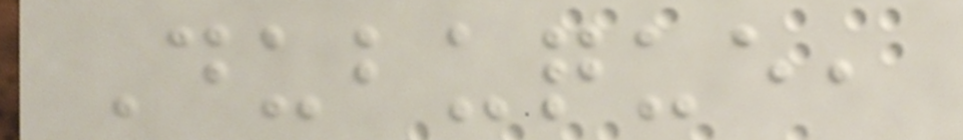Dubuque,
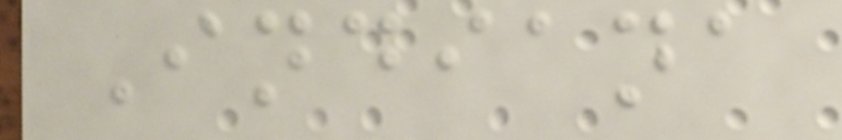Indiana
